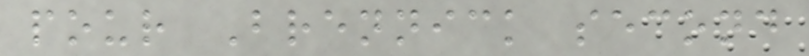pour Brennick second
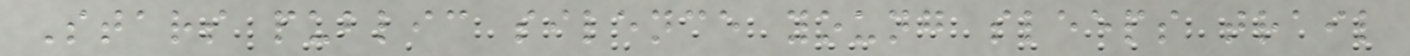Stars public silence young sleeps trail
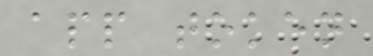app token
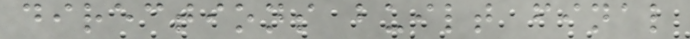directions built final
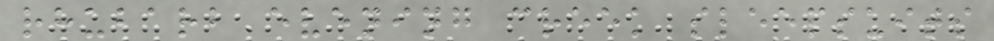rhubarb evening creek sleepsuits
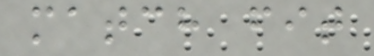match fit
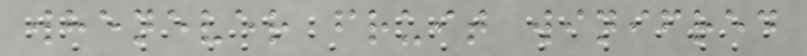whenever fruit winifred
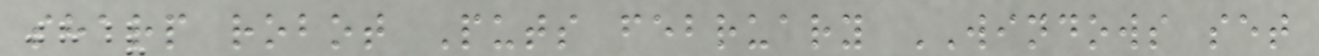sharp robot Puts february WINDOWS set
